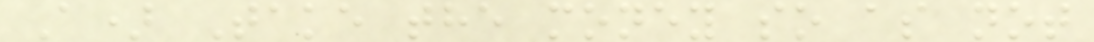A) Take the money so as not
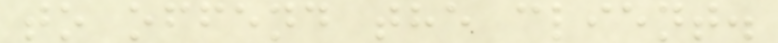to offend the client.
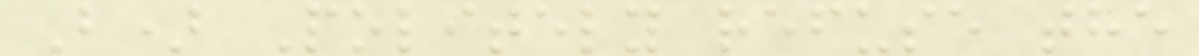B) Politely refuse the
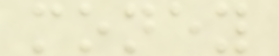money
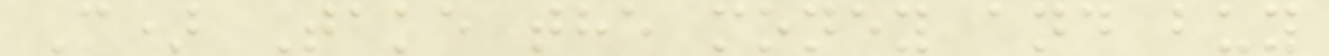C) Take the money and buy
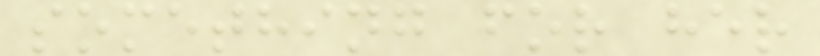something for her
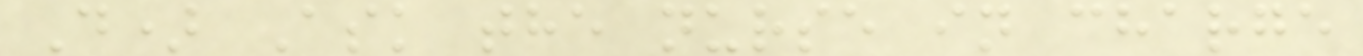D) Ask the nurse in charge
